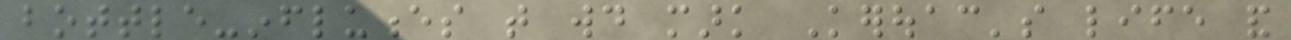bottle-influences that would mark Kerouac's life and
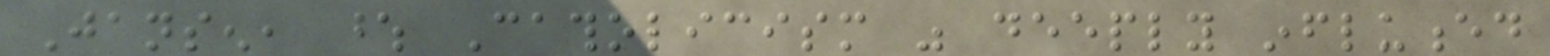Jansen, whose Catholicism was deeply influenced
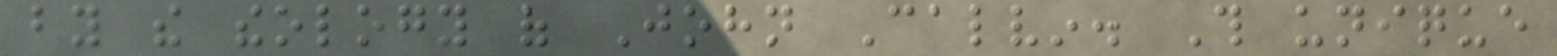by the theology of John Calvin. This unique
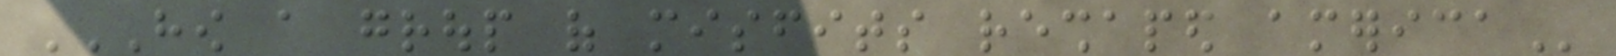HOW A GROUP OF MISFITS RESHAPED AMERICA
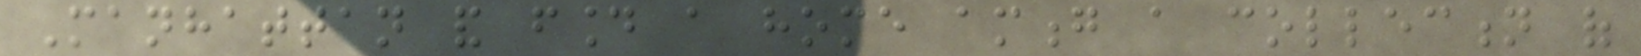Manhattan and found a home among a collection of
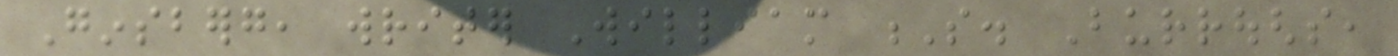Ginsberg, writer William S. Burroughs,
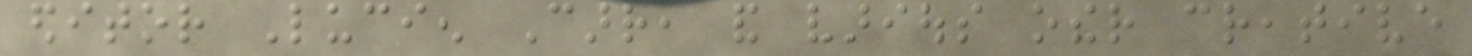editor Lucien Carr, and various other creative
